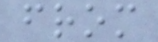from
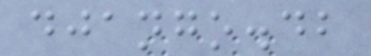django.db
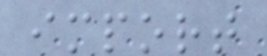import
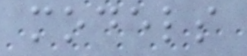models
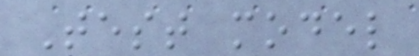Test model
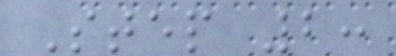Step 2:
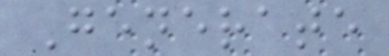Generate
